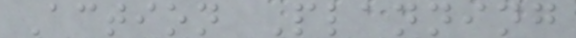Action Planning
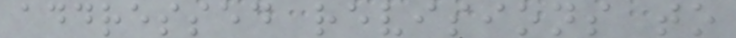addressed revisions to
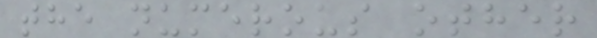the numerous other
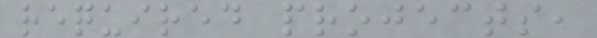required projects,
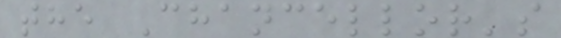the Chancellor's
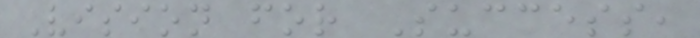Vision for Success,
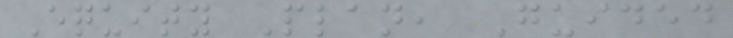Equity Plan, Guided
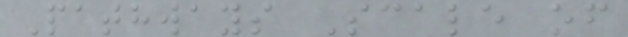Pathways Scale of
